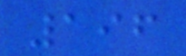196
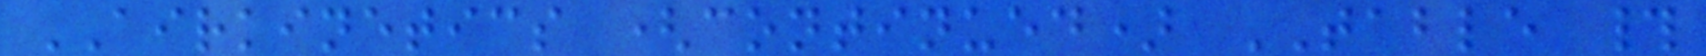AIRKINETICS (continued) TABLE #
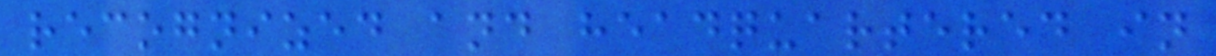recognized and headquartered in
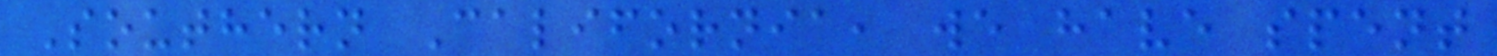Southern California, we have spent
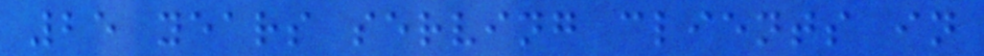25 years serving clients in
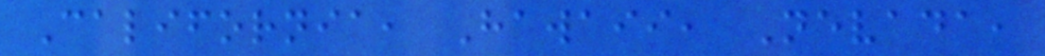California, Hawaii, Nevada,
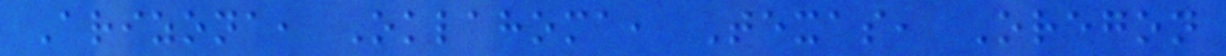Arizona, Oklahoma, Texas, Oregon
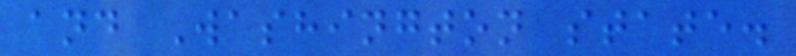and Washington state.
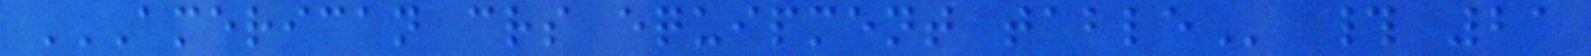AMERICAN CRS EQUIPMENT TABLE # 21
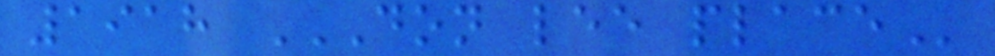1918 DON LEE PLACE
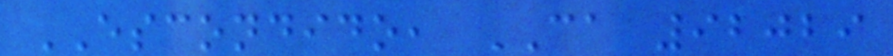ESCONDIDO, CA 92029
